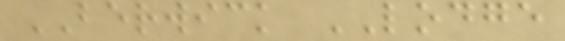BERWICK LODGE
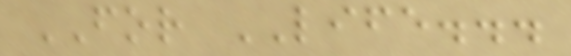FOR LIFE...
